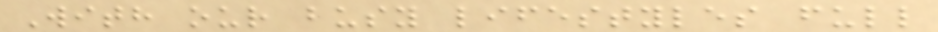With our busy lifestyles full
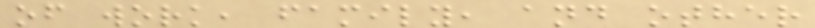of work, family, and other
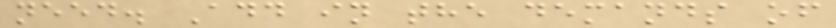need. Add in the demands of
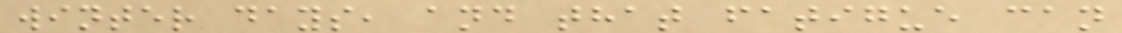winter days, and that fatigue can
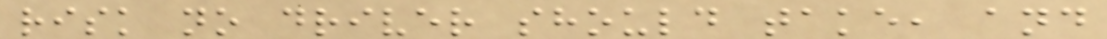risk no driver should take, and
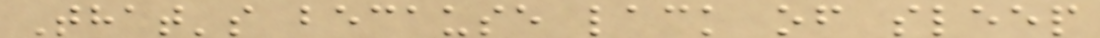That's because lack of sleep
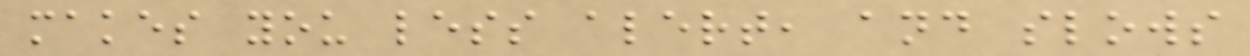makes you less alert, and slows
